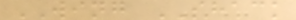WING SHACK
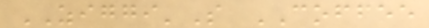ZIGGI'S COFFEE
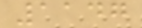1147
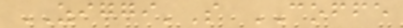ZIGGI'S COFFE
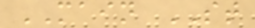MAIN ST
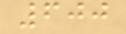600
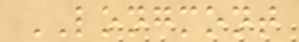LONGMONT
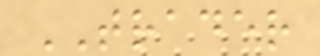TRADER
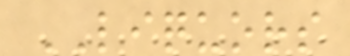LIQUORS
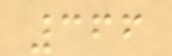366
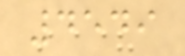4549
